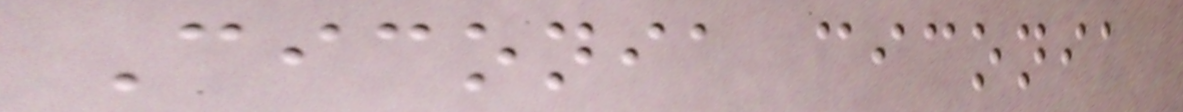Ciconia ciconia
